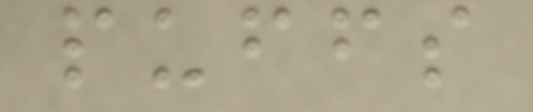puffs
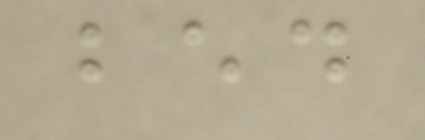bed
